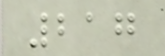217
